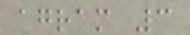agram 3
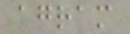agram
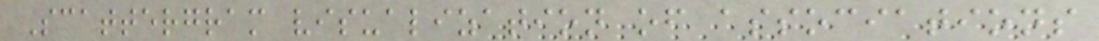Scattergram visualization of associations
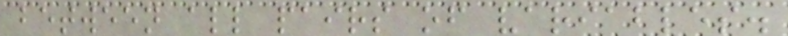between all pairs of variables.
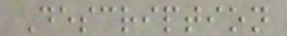Description
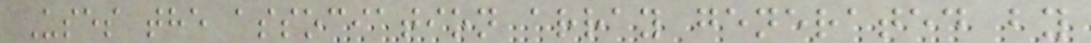Uses the association array generated by
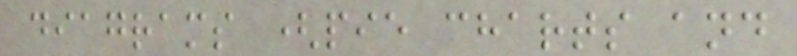diagrams (pie charts and
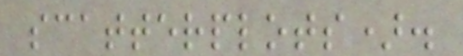scatterplots).
